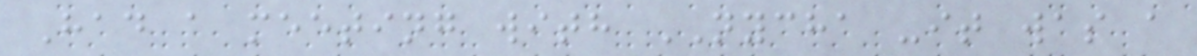Had a meeting with NYCHA -it was a
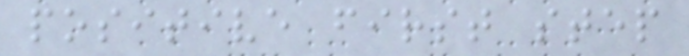positive first step
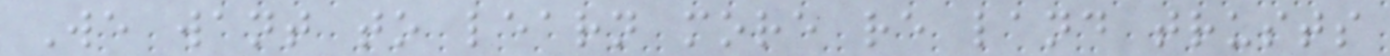We want to learn more re land trusts
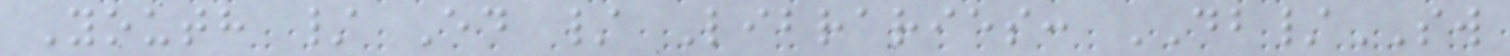Youth / Ed / Libraries: DB/SW
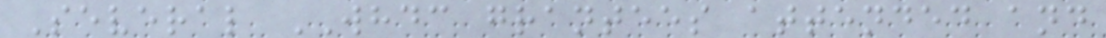Several WHDC grantees attended and
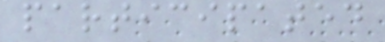participated
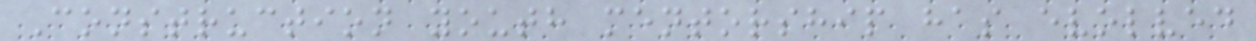Construction youth mentorship has evolved
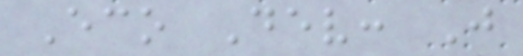Eco Dev: J
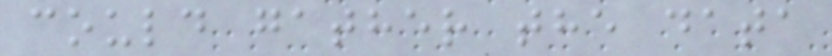could gather the data
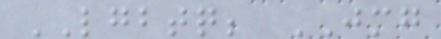LGBTQ; JMG
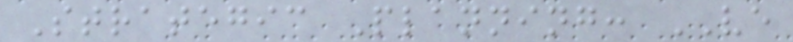Strategic Planning: VE
